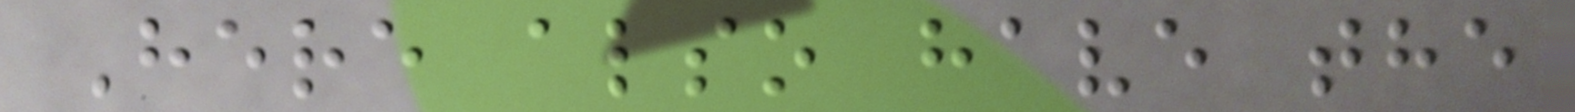Here also have the
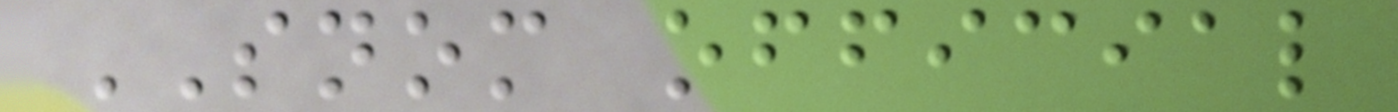SNOM official
